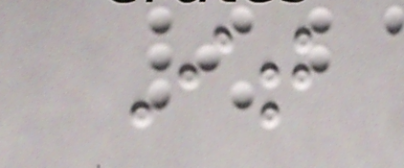It
